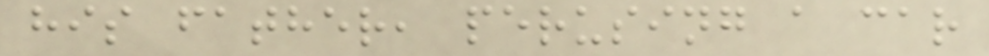his father, perusing a car
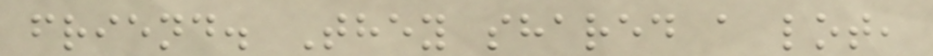friend. They shared a lot,
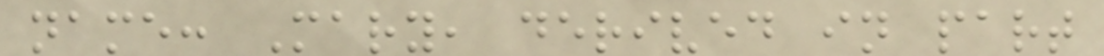name: Mary, derived in part
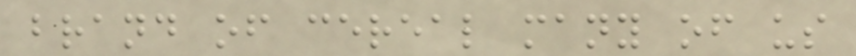brand of cereal many of us
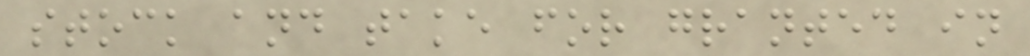stock and take for granted in
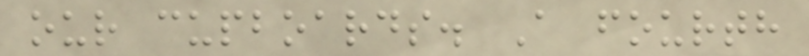our cupboards. A fourth
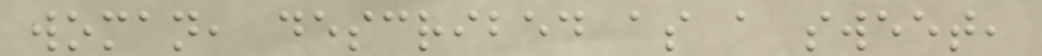woman, described as a sweet,
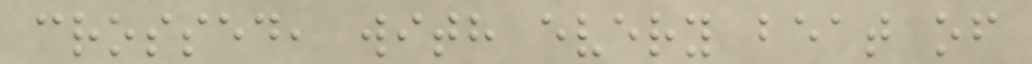crossed, with every beat of
